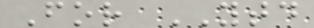For YTD
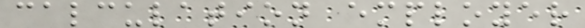calculation employer
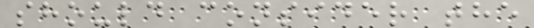should consider the
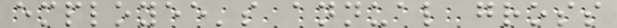employee's annual gross
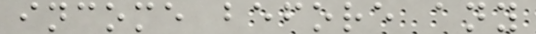income before any
